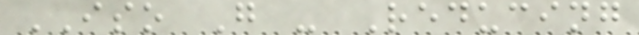ISO G - Reducing
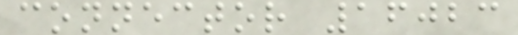connector 16023
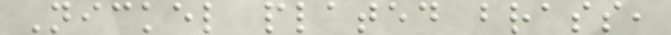Nickel plated brass,
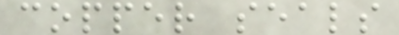copper seals
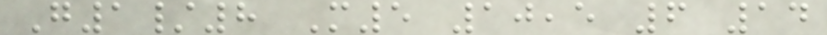G1/8 M5 10,5 6 14
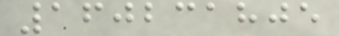160231805
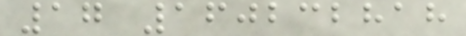17 160232818
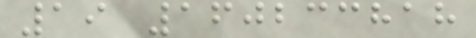19 160233818
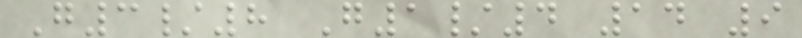G3/8 G1/4 14 9
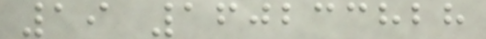19 160233828
